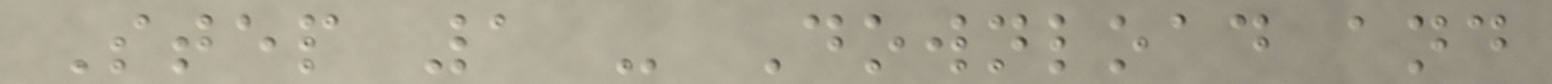Step 1 - Download and
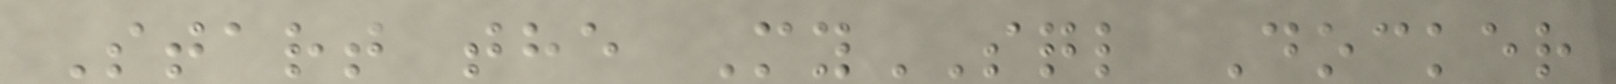Start the MySQL Docker
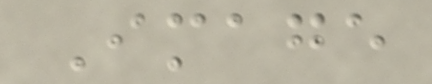Image
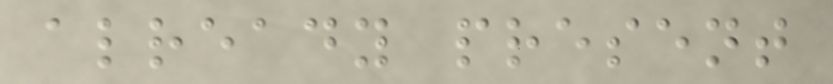already present
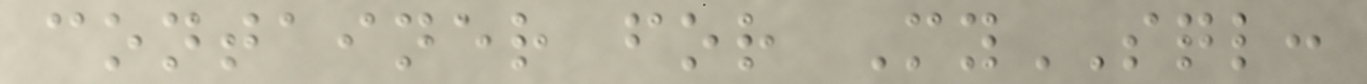container for MySQL:
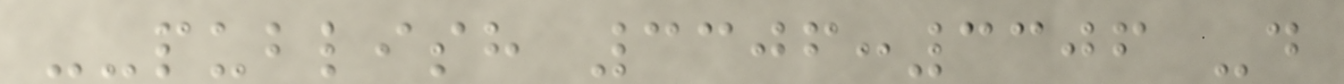--publish 3306:3306 -d
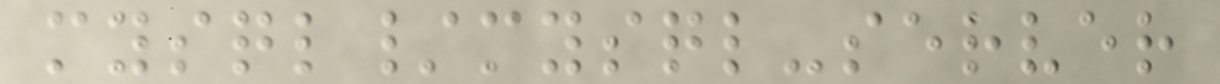mysql/mysql-server
